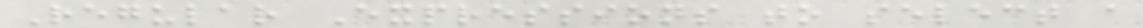Regular Expressions to select a
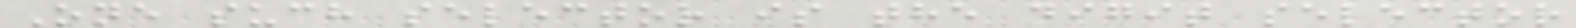One such selector is the digit selector
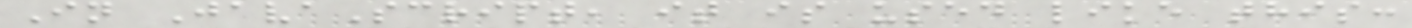In JavaScript, it is used like this:
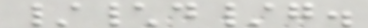/\d/g.
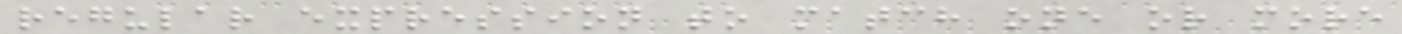regular expression to match one or more
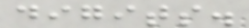digits.
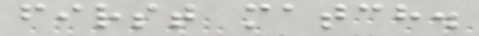first match.
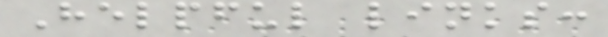Helpful links:
